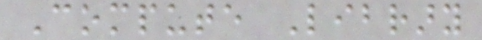Compute Library
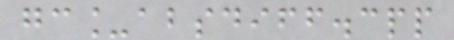gc_absdiff.cpp
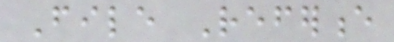File Reference
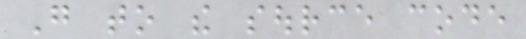Go to the source code
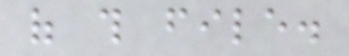of this file.
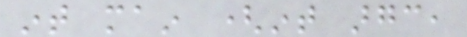int main (int argc,
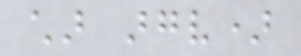char argv)
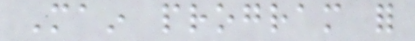Main program for
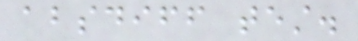absdiff test.
